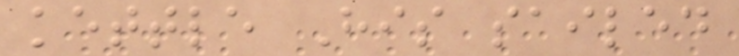kettle His sailed
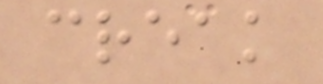creak
